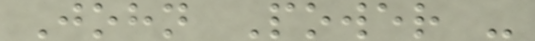John Power -
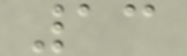13
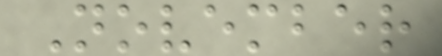November
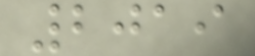2019
